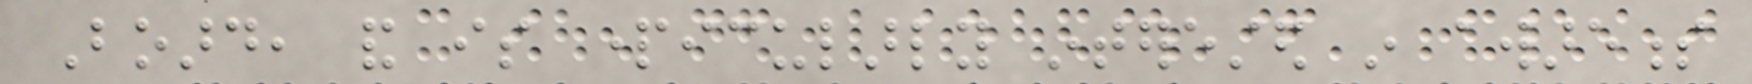Board, and is particularly interested in awareness
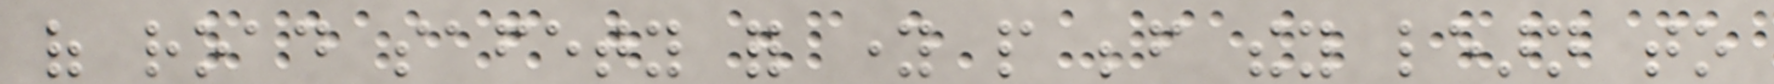of road safety for young people before they learn to
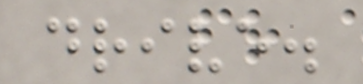drive.
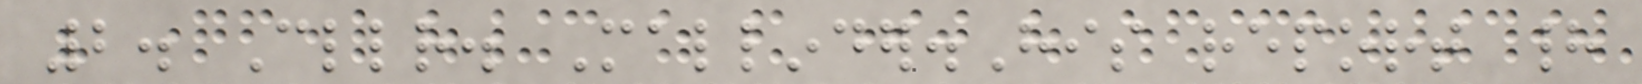2. Cllr. Mallinder.His report had
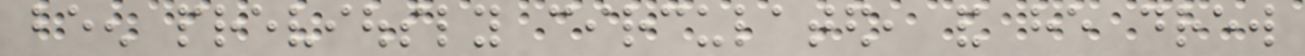been previously circulated, and he drew
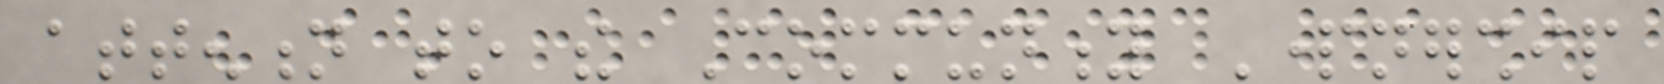attention to the Community Partnership
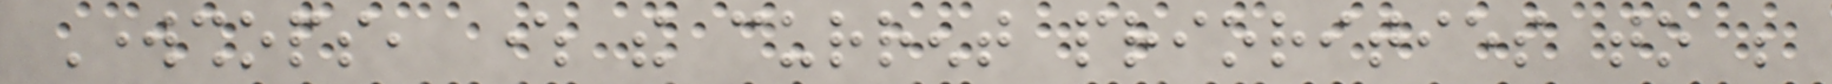Workshops, where the current priorities to be
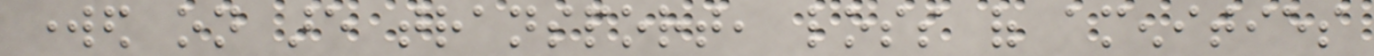worked on are transport, loss of amenities
